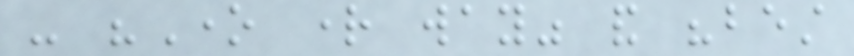- "One right way" and "best
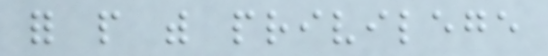for people with privilege
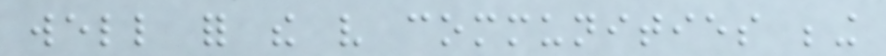well for the very communities being
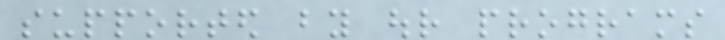supported by our programs
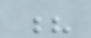?
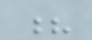?
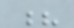?
